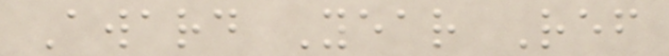Award Year Ref
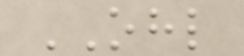OHL
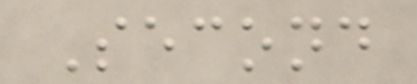Second
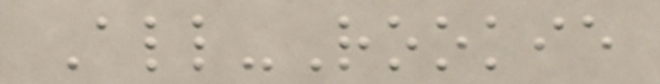All-Rookie
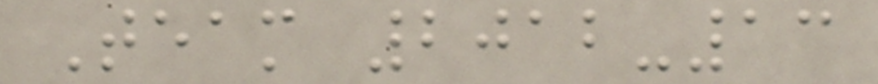Team 2012-13
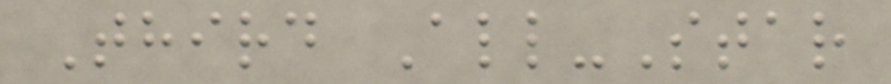Third All-Star
